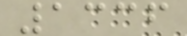1336
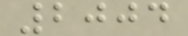2004
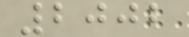2002
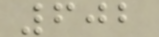602
